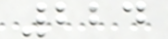224
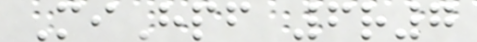MiHpf 6r7
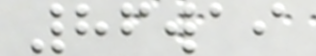86wai
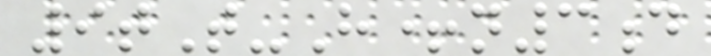9tT-H+n3d
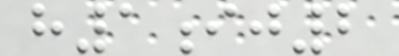h1ij2
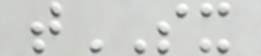tSX
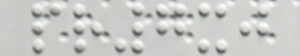pr7xj
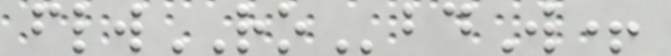flwRObdW+
